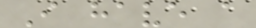I have a
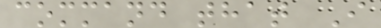command that I
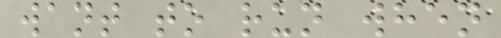want to run when
